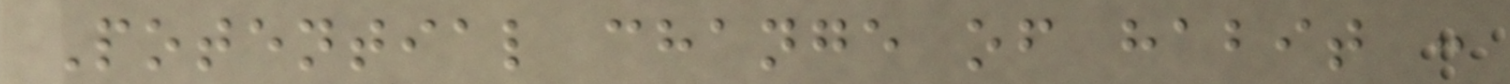Potential change of habit :
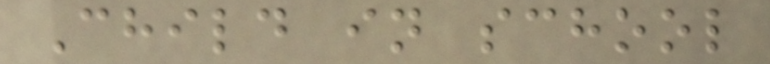Child in school
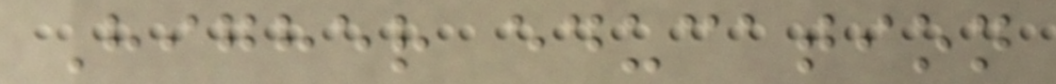Higher education
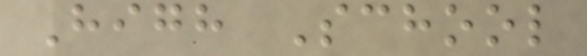High School
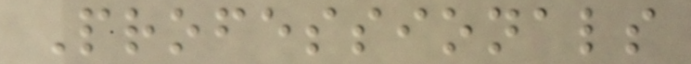Professionals
